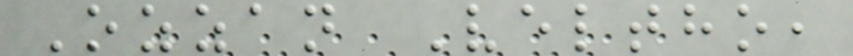Ozzan Veltho,
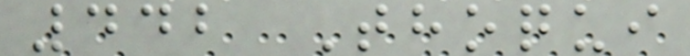442 Thoqui
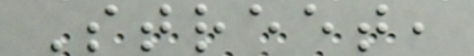Street,
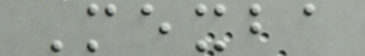Mexba
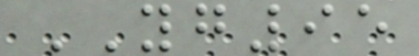YG95
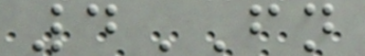4FN
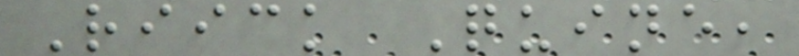Riick Quine,
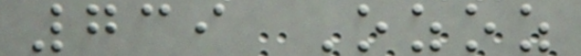739 Ozoz
